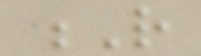R
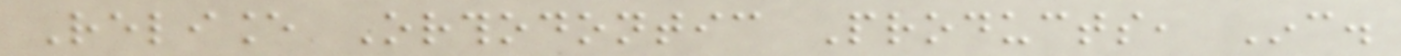Reliance Orthodontic Products, Inc.
